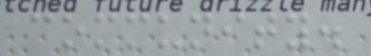community.
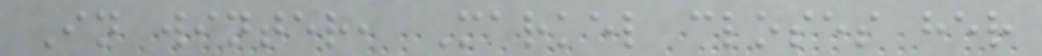In winter, Markel closes her
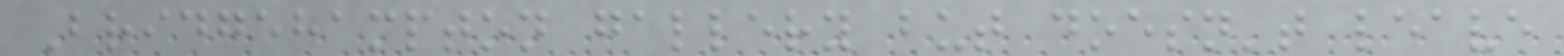Bridgehampton gallery but doesn't leave
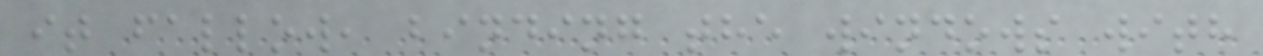it fallow, binding the windows with
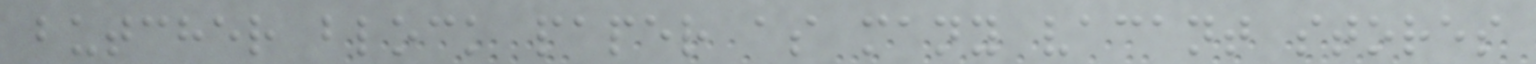butcher block paper as many vacant stores
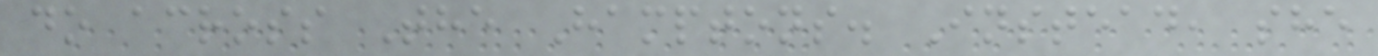do across The Hamptons. Instead, she
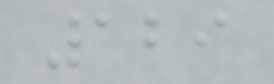129
